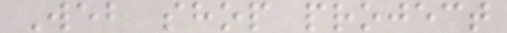Web shop project
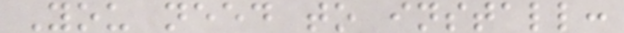You need to install:
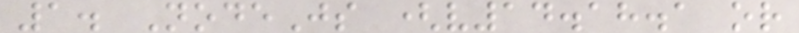1. NodeJs (v14.18.1 or
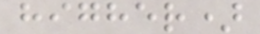higher)
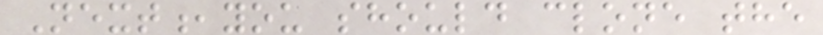Next,you should clone the
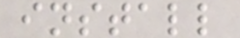install
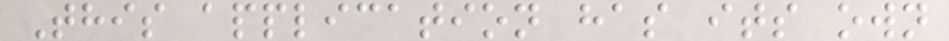This application has its own
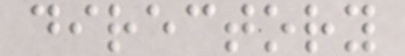directory
